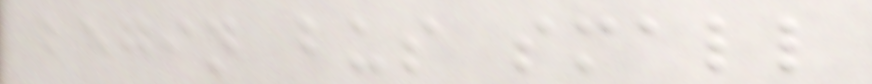begin bus small
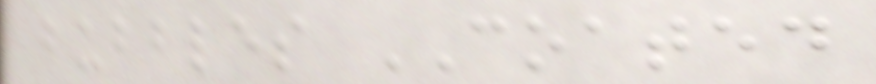bubbles COATED
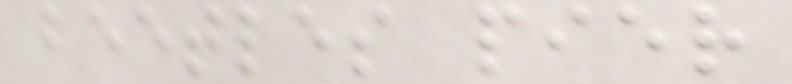beetles pier
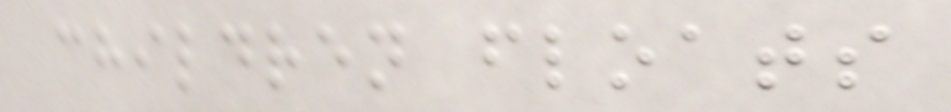children floats
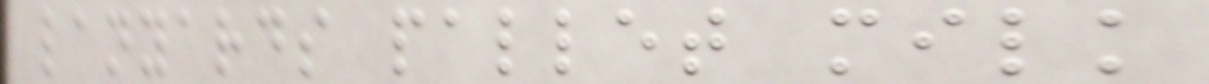lanyards pallet milk
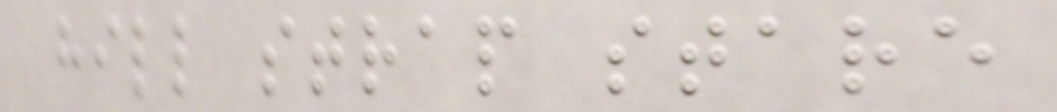hill strap stare
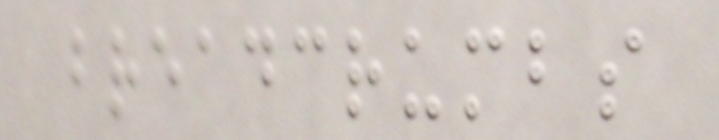breadcrumbs
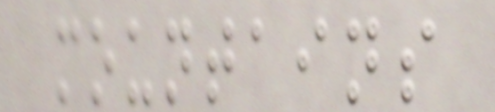mountains
